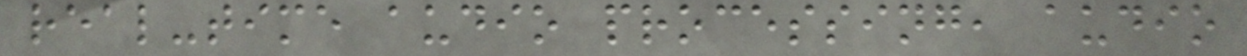real-time audio processing, audio
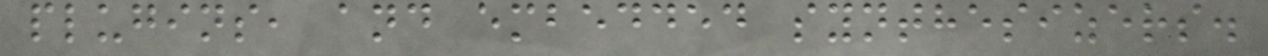plugins, and embedded synthesizers.
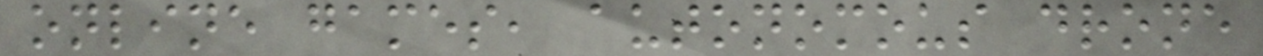online games, autonomous drone
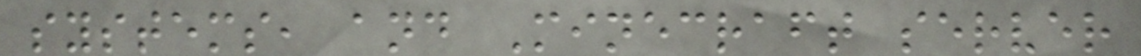systems, and Minecraft server
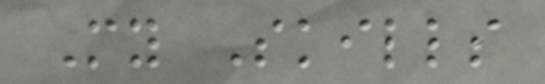My Skills
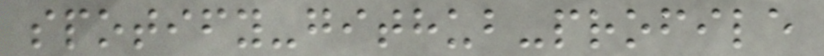spotify-github-profile
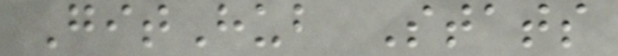GitHub Stats
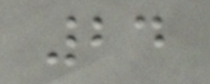24
